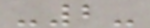-2-
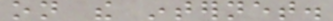on the internet.
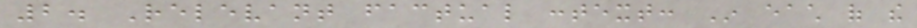2. Relevant factual context: In each of the
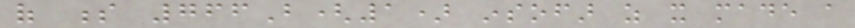of s 766B(1) insofar as it made a
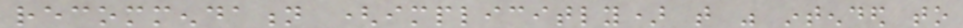recommendation (implicitly) that was intended to
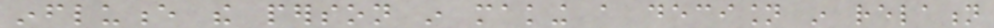influence the person in making a decision in relation
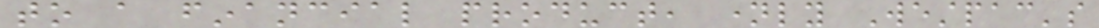to a financial product, namely Westpac's
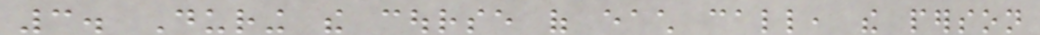3. During the course of each call, the person
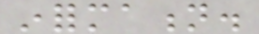information.
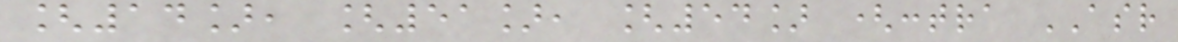[14], [51], [54] (contra ASR
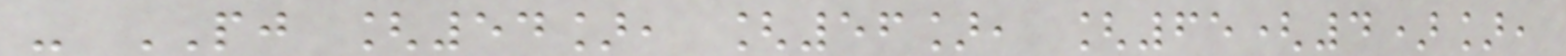- PJ [54], [56], [65(4)],
